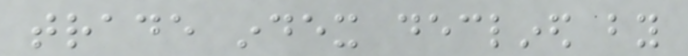trade index declined by
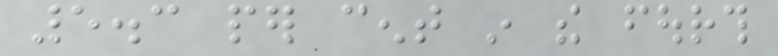5.3 per cent in the fourth
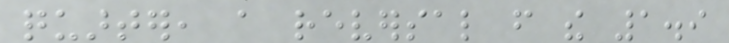quarter, a reversal from the 1.9
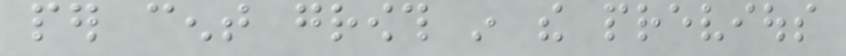per cent growth in the previous
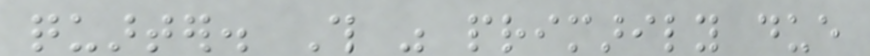quarter. This was primarily due
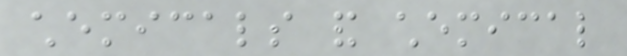chemicals and chemical
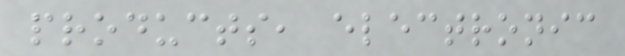products, electronic
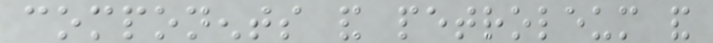components and petroleum and
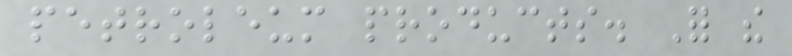petroleum products. For the
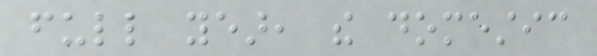full year, the domestic
